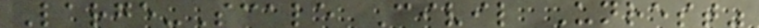Large-Scale Civil Unrest"
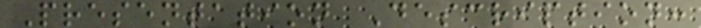Presentation Description:
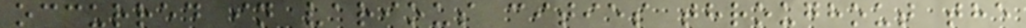occurred in various cities throughout the
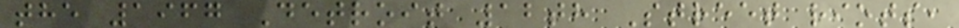the 1967 Detroit 12th Street riots,
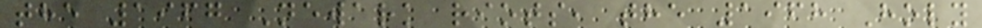the 1967 Newark riots, the 1968 Holy
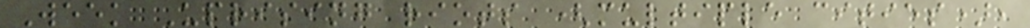Week Uprising riots (multiple cities),
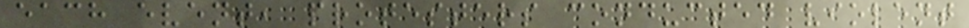each event, protesters conducted violent
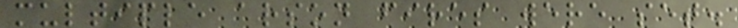multiple arson fires were set.
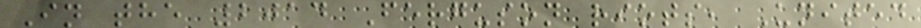In the 2014 Ferguson riots, United
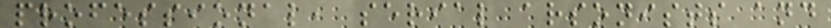professional, serial arsonists and
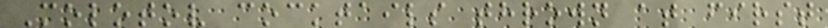Molotov cocktails thrown at first
